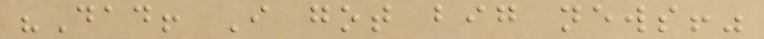"Dad! I got big news!"
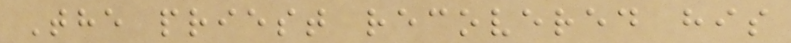The priest recovered his
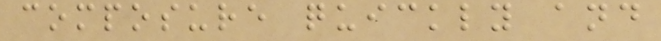composure quickly and
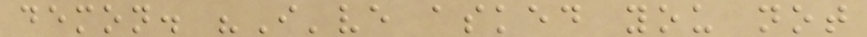demon. "I've asked you not
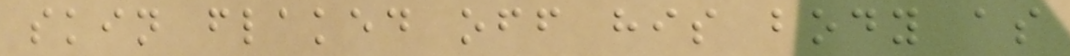skin flaked off his body as
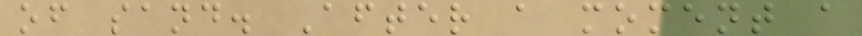of sand. After a moment a
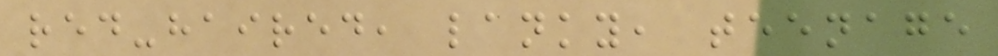red-haired, lanky, teenage
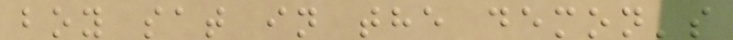boy sat in the demon's
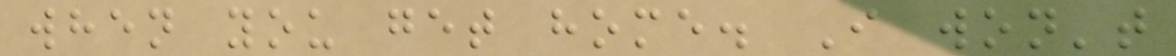when you get home. I won't
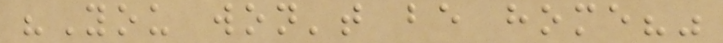"You won't be home?"
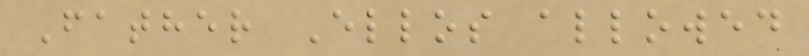Father Ellos allowed
